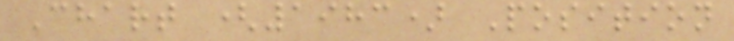Chart (1983) Position
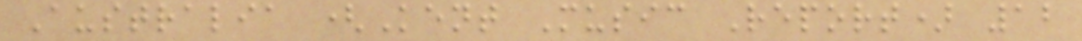Australia (Kent Music Report) 12
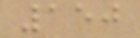150
